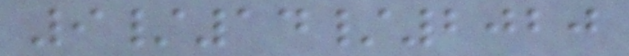9/14/2020
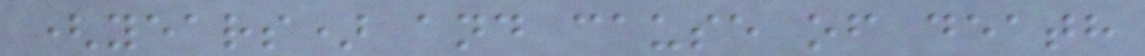(years) and cause of death
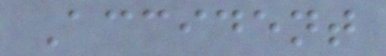Accident
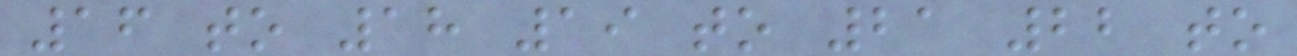16 to 18 19 to 21 22 to
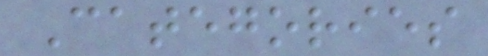Categories
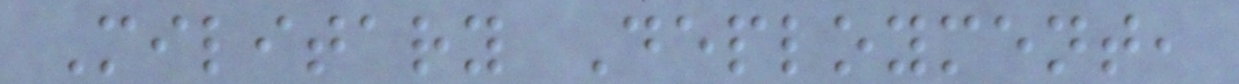Military Deployment,
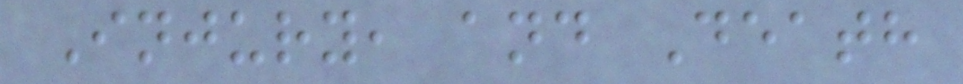Injury, and Death
